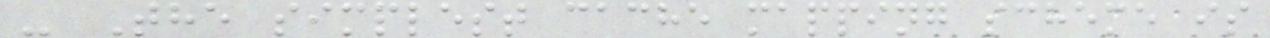- The simplest cache mapping scheme is
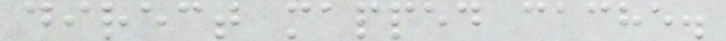direct mapped cache.
